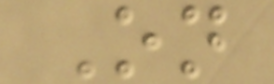On
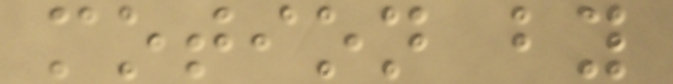motion by
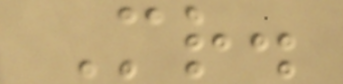Mr.
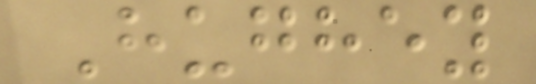Hughey
